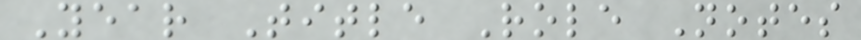Year Title Role Notes
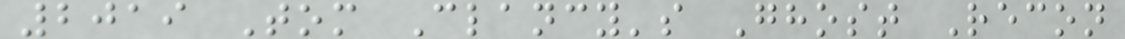2019 Tom Clancy's Ghost Recon
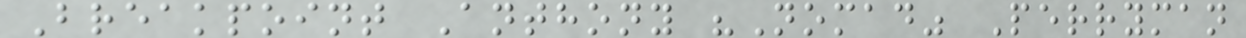Breakpoint Anthony "Nomad" Perryman
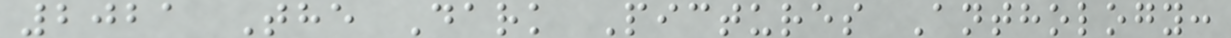2021 The Dark Pictures Anthology:
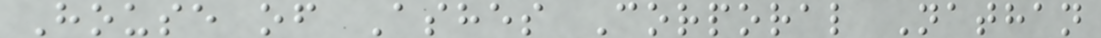House of Ashes Corporal Nathan
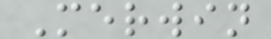Merwin
